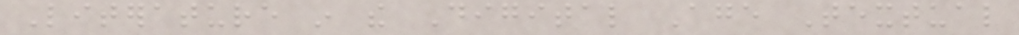Literature in the Digital Age Textual
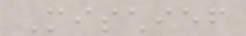Mischief
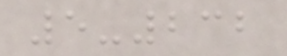5-232
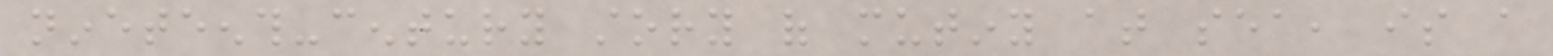nineteenth-century story of mutiny at sea, is a
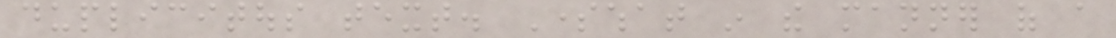duplicitous text. Somewhat in the manner of a
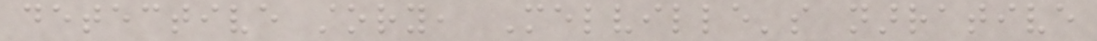detective story, Melville's narrative
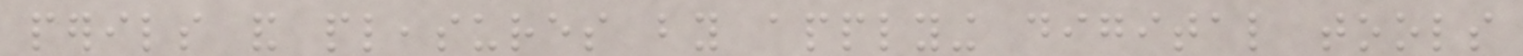perils and pleasures by applying digital tools
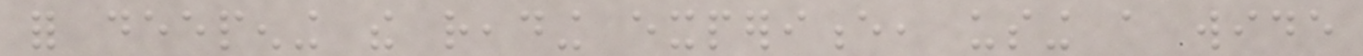for deepening the reading experience, using a wide
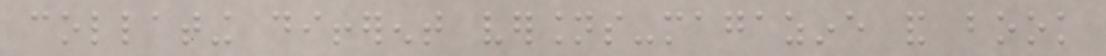collating different versions-magazine and book
